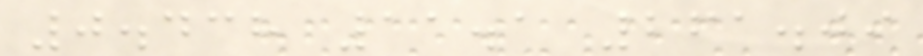0.438 11.1 261.09
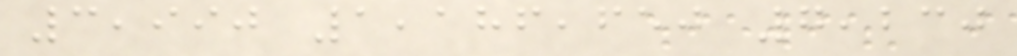3,990 1,186,650 7,230
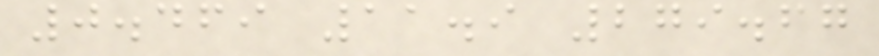0.469 11.9 279.67
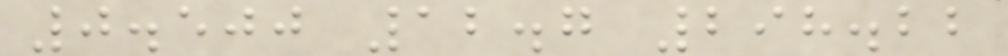0.500 12.7 298.22
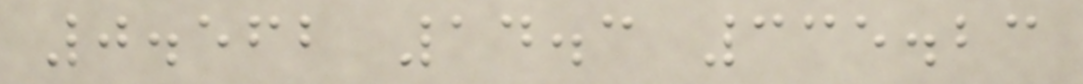0.562 14.3 335.23
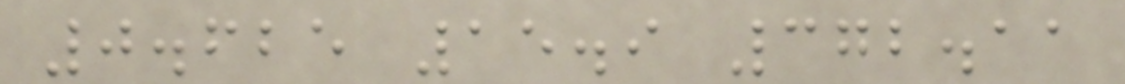0.625 15.9 372.11
